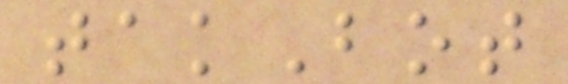takBot
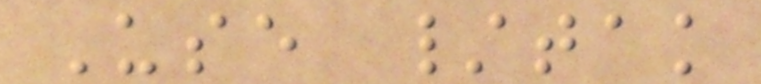Use /tak
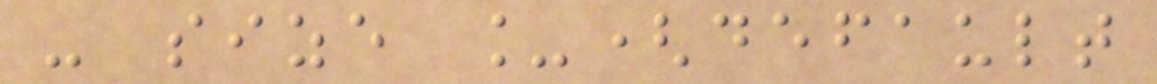- size _(default
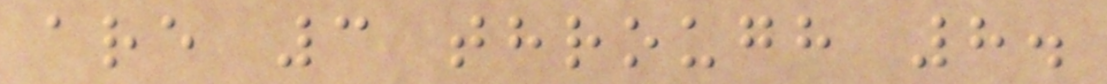are 3 through 8.
